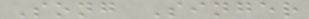Song Singer
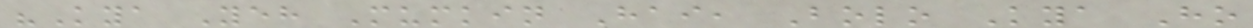"Kya Yeh Mumkin Hai, Bolo Kya Ho
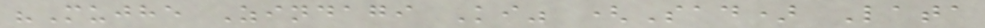"Mujhe Zindagi Ki" (Sad) Lata
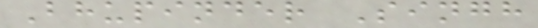Bhupinder Singh
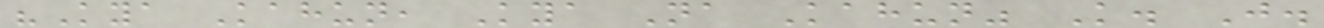"Kya Kahun, Kya Na Kahun" K. J.
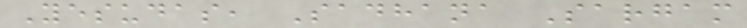Yesudas, Sadhana Sargam
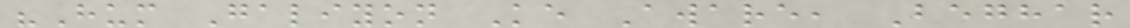"Hum Galiyon Ke Aware, Beghar
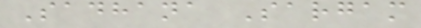Sadhana Sargam
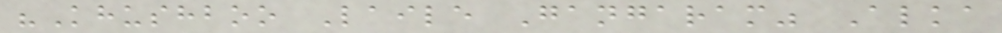"Khushboo Laile Gangaram" Alka
